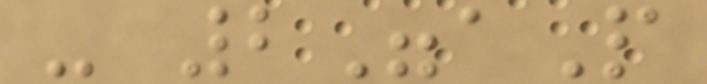- 2"aP
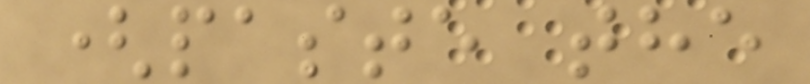(paste the
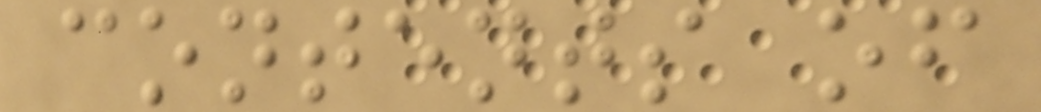contents of
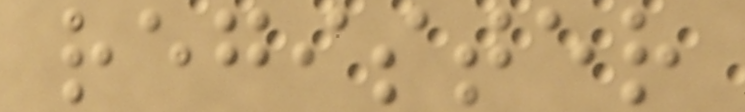register
